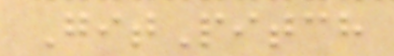GitPitch
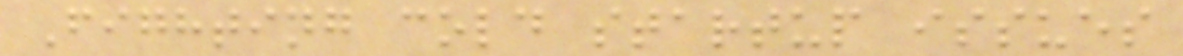Fighting cold startup issues
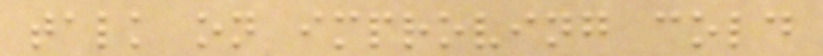talk on improving cold
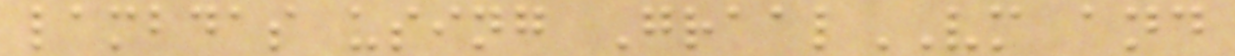lambdas using GraalVM and
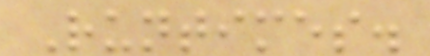Runtimes.
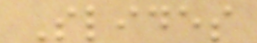Slides
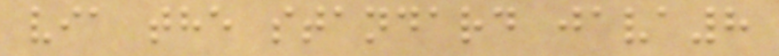via the standard java8
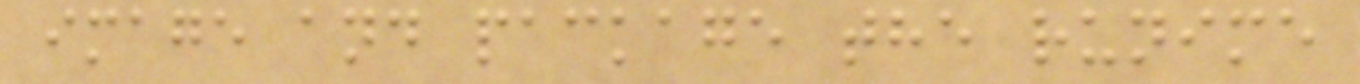image and package the runime
